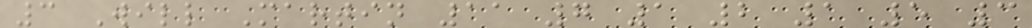3 Will Martin 11 7 1 2 1 5 3
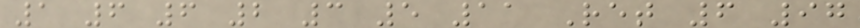1 6 6 2 3 5 11 Ret 6 97
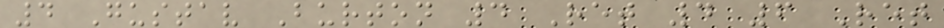4 Gustav Burton 4 Ret 4 6 Ret
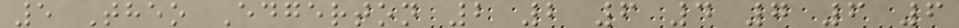5 Theo Edgerton 2 2 6 4 7 6 6
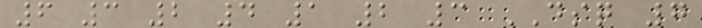6 3 2 4 1 2 3 DSQ 7
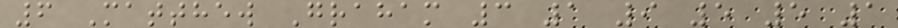6 Matthew Graham 3 1 9 5 5 1
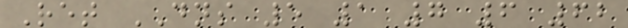Ret DNS 5 1 7 6 62
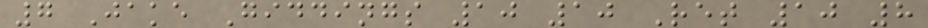7 Jake Giddings 10 10 Ret 10 8
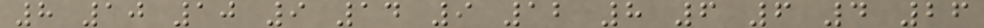8 10 10 9 14 9 12 8 6 6 4 26
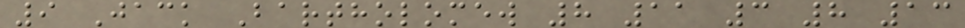9 Jack Bartholomew 8 11 3 8 13
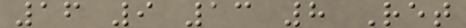16 9 13 8 Ret
